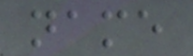name
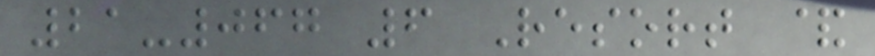21-067 6 Resort &
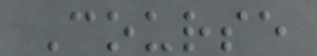Course
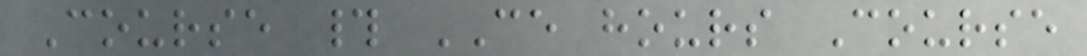Course # CE hours Course
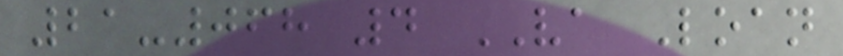21-068 4 VA Loan
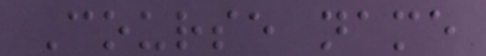Course name
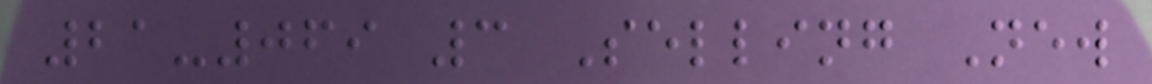21-069 3 Selling New
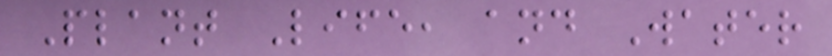Plant Life, and Water
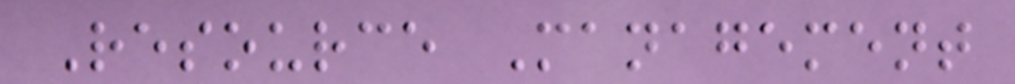Resource Management
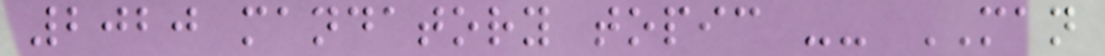2020 mandatory topic -- MAN
